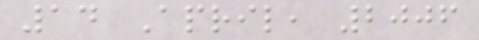14 April, 2006
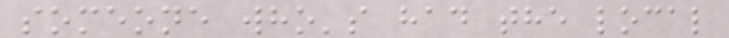someone who's had the local
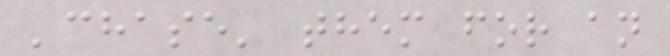'chase' them for an
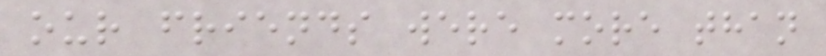our friends were more than
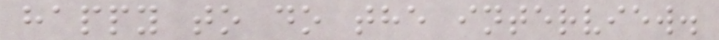happy to do the interview.
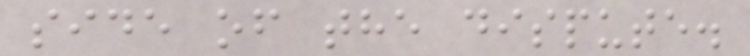side of the dispute.
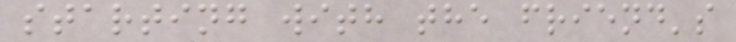starting with the friend's
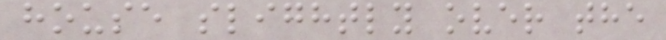house slightly over the
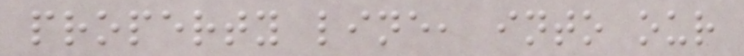property line, into our
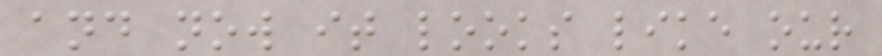and now it looks like our
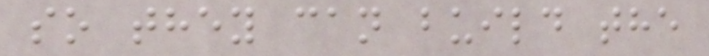so they can build the
